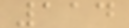114
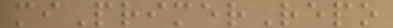miPrimerRepo
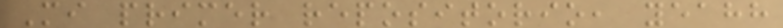Mi primer repositorio, yeahh
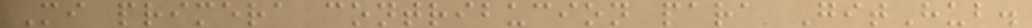Mi primera contribucion para GitHub.
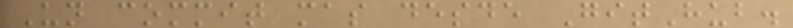Un commit mas desde GitHub.
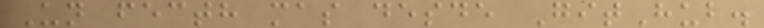Un fecth mas desde GitHub.
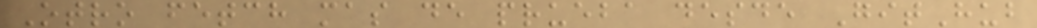Otro fetch mas de prueba desde GitHub
